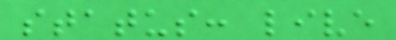status: live
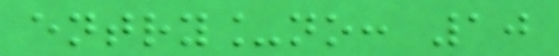entry_no: 10
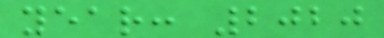year: 2020
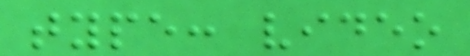type: video
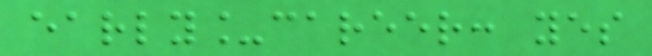early_career: yes
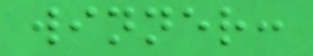winner:
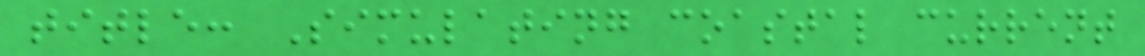title: Simulating coastal current
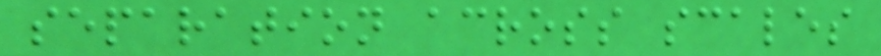separation across scales
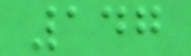147
